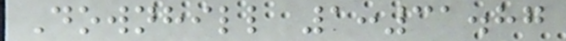Downhill 1:31.87
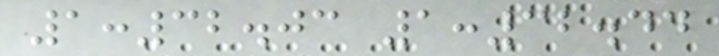1:32.03 1:32.44
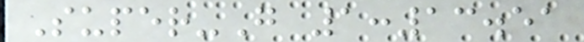Super-G 1:13.51
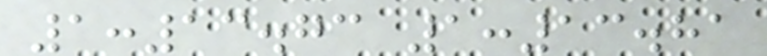1:13.73 1:13.81
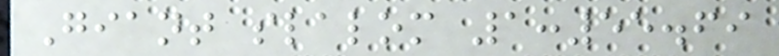Giant slalom 1:55.69
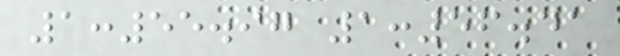1:55.97 1:56.41
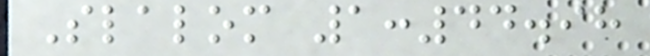Slalom 1:44.98
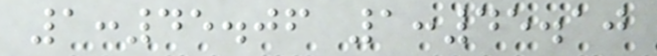1:45.06 1:45.10
